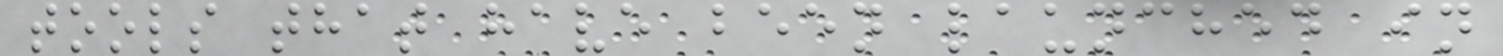tools that have been launched in
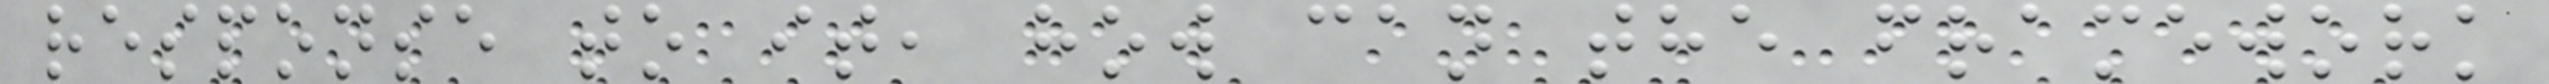response to it, how can the framework
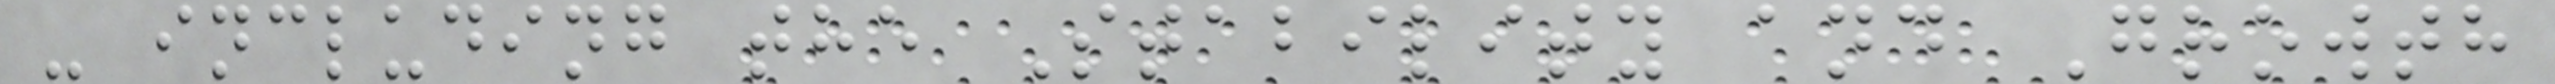- including the Stability and Growth
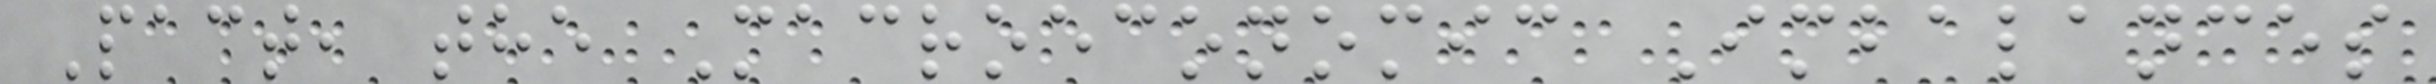Pact, the Macroeconomic Imbalances
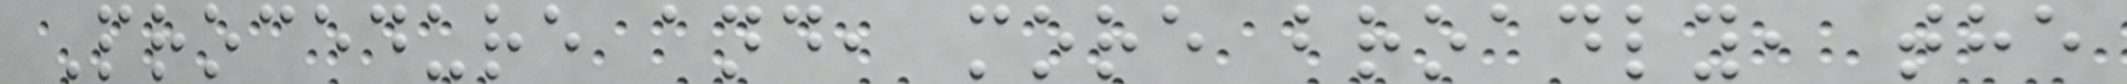Procedure and, more broadly, the
